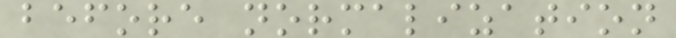before normalization
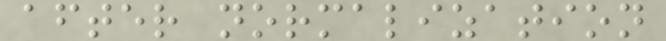after normalization
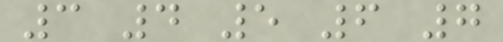3 4 5 6 7
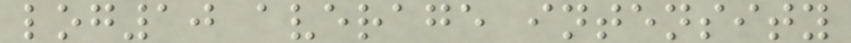log10 average intensity
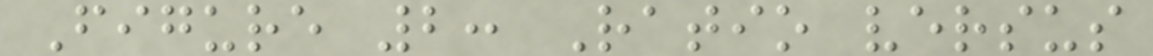Figure 2: Ratio versus
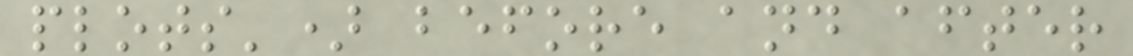plots') before and after
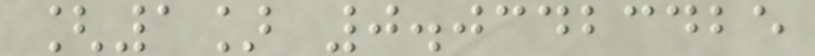[1] 0.03423425
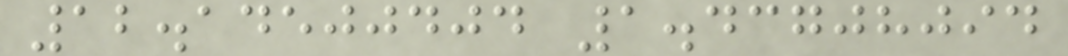12.14500404 1.43708094
